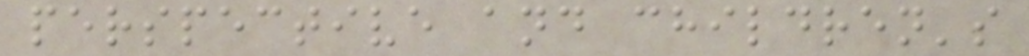perspective and children's
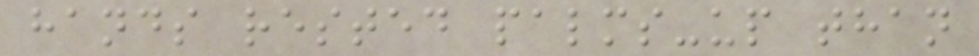hands rested palms-up than
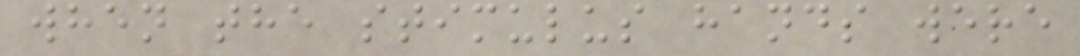when the stimulus hands were
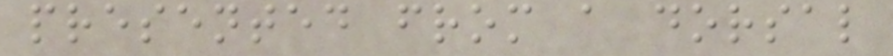presented from a dorsal
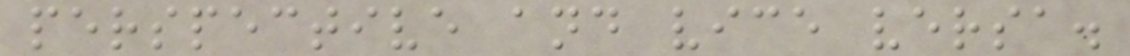perspective and vice versa.
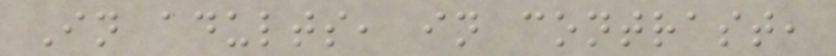In adults, in contrast,
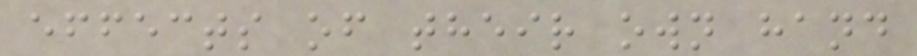effects of their own hand
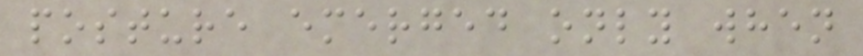posture emerged only when
